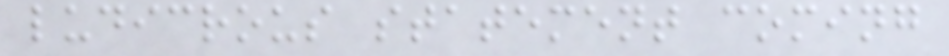ludicrous statement coming
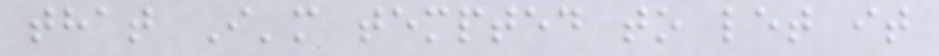that I'm tempted to let it
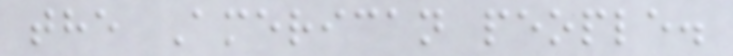the American people.
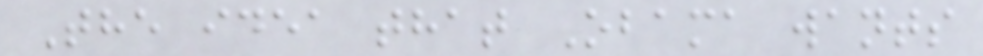The idea that Obama wants
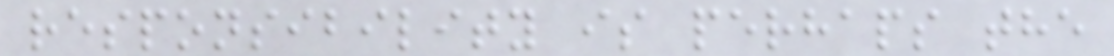responsibility is perhaps the
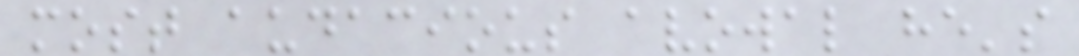most audacious avowal he's
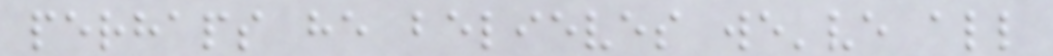perhaps he believes we've all
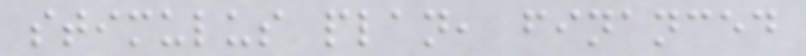stimulus plan, financed
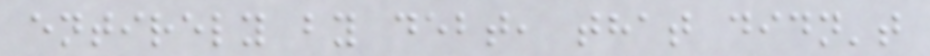entirely by debt, that didn't
